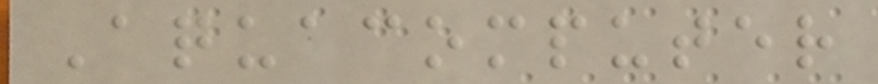Aquacomputer
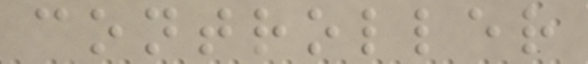controller
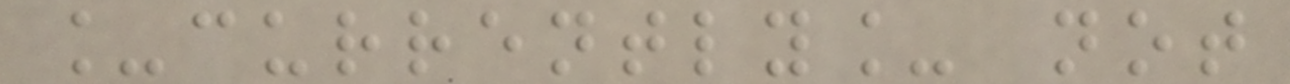_currently_ not
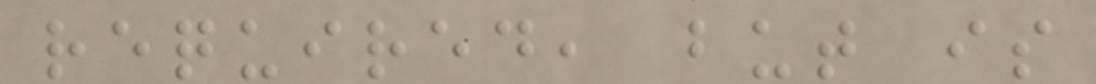required, but is
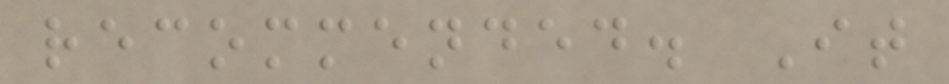recommended. It
